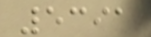5391
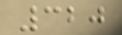320
